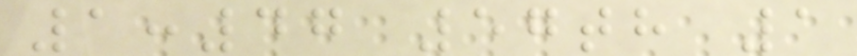1:47 57th 1
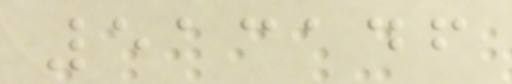513146
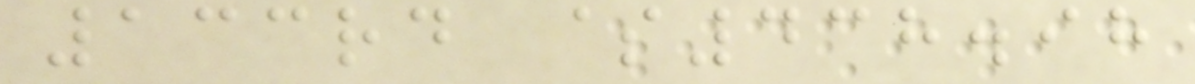133rd $438.98
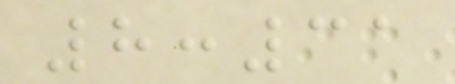8:31
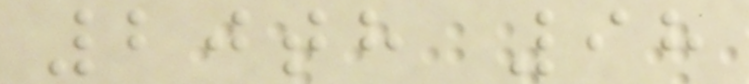20th 98
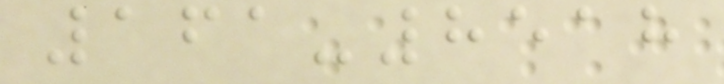161-8518
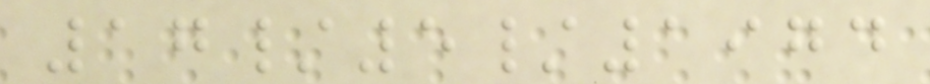17/5/1974
